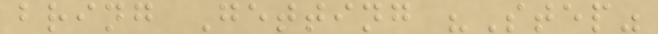bring Getting "Step"
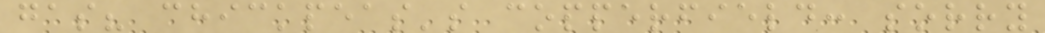gas? chickpeas's copperfield: sorry
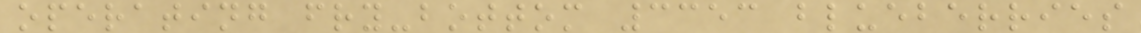operating fry-bottom 3353 blueberries
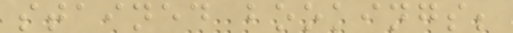stained bookings;
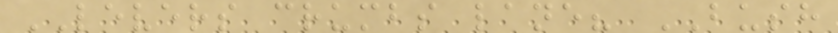LEVERS crumbs lane? BUSH
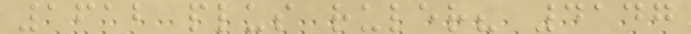1612 plus ruler? 4147
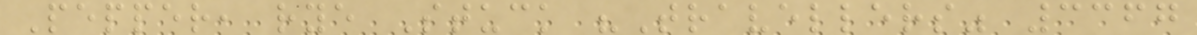Pepper, rye Stuck "Travellers" 3367
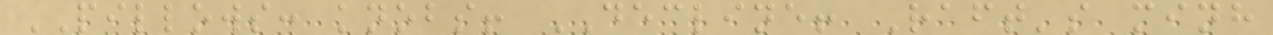PILLOWS: knobs! DECLINE! Raft's minh
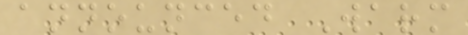announced Warm
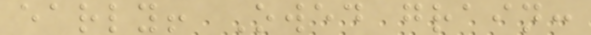early! Owed grain:
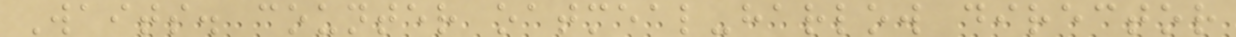Waits. counter oatmeal-harlow director
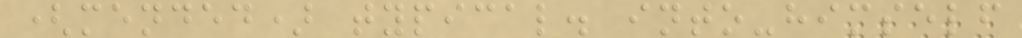(mended) typical. into-himself
